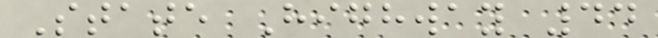State Highway 44
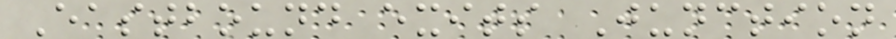Eastbound exits Junction
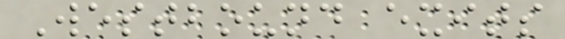Westbound exits
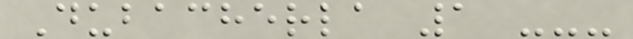Dubacherla 1 ---
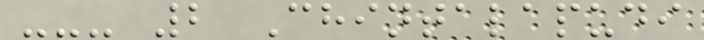--- 2 Chintalapudi
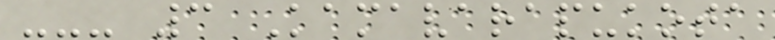--- 3 Kamavarapukota
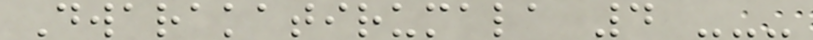Dwarakatirumala 4 ---
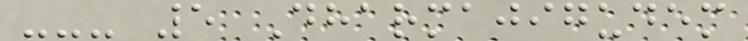--- 5 Dharmajigudem
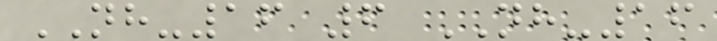NH-16 6 NH-16
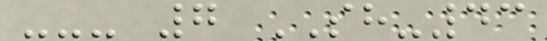--- 7 SH-43
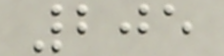205
